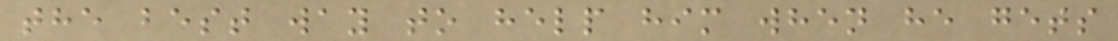the best way to help him when he gets
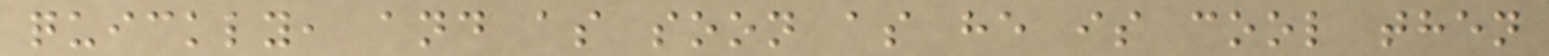quickly, and as soon as he is cool then
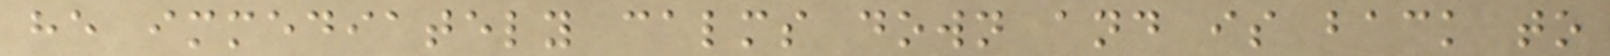he immediately calms down and is back to
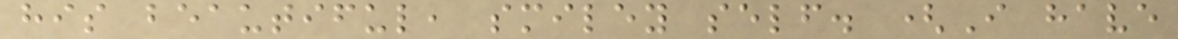his beautiful, smiley self. (I have
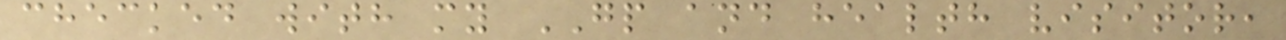checked with my GP and health visitor,
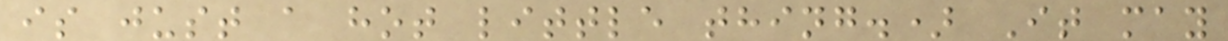is just a hot little thing.) It may
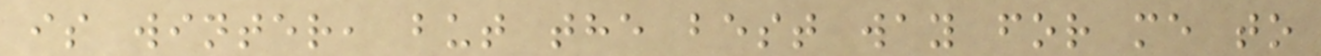is winter, but the best way for me to
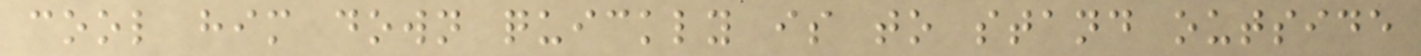cool him down quickly is to stand outside
